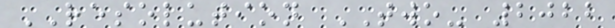RESOLUTION TWO- 2022
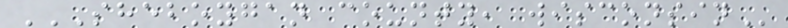SHEBOYGAN COUNTY, WISCONSIN
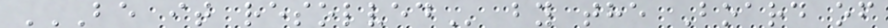BE IT RESOLVED by the Board of
